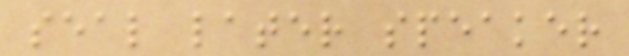seal later speaker
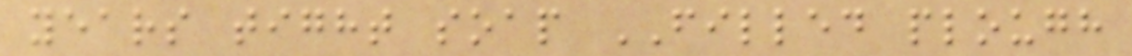years tight soap FILLED plough
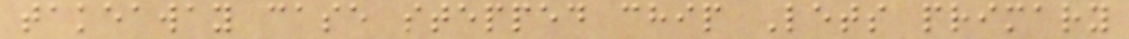takeaway case stepped chip Lets primary
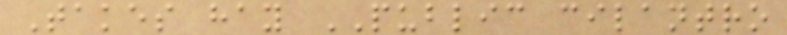Takes hay PUBLIC cilantro
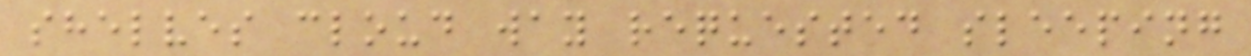shelves cloud way requested sleeping
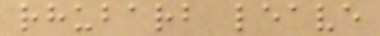rhubarb leave
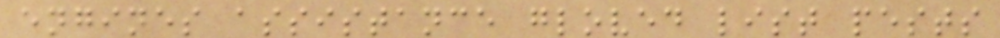engines assistance gloved list pests
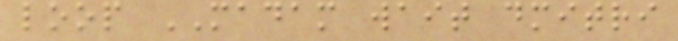loop MADAM wait dmitri
